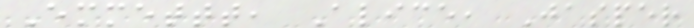Emmettt, Alice, Jasper
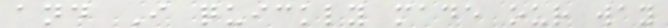and I quickly made our way
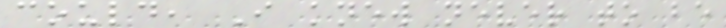could, I knew never to be
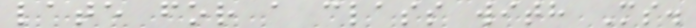late for a class with Ms.
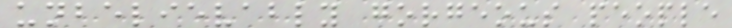unbelievably gorgeous people
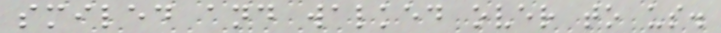smiled and walked over to us.
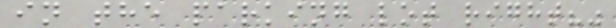in the parking lot right?"
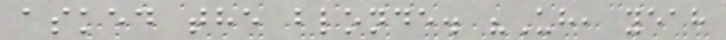asked the blonde. "Uh, yeah
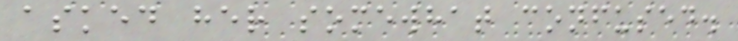asked her somewhat confused.
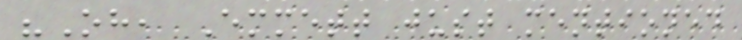"Oh, Emmett just mentioned
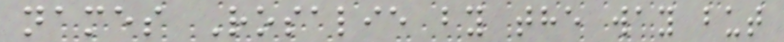names Rosalie by the way but
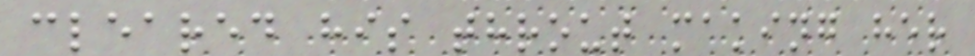cleared his throut making her
